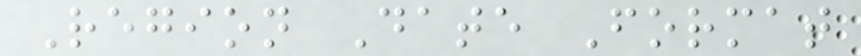Region Date Format
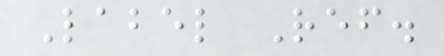Label Ref.
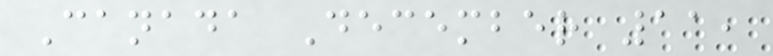Canada December 11,
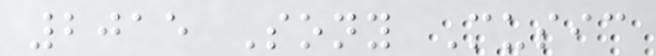2015 Sony Music
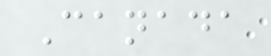Canada
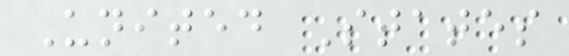United States
